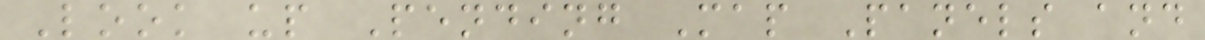Look up Pending Map Panels and
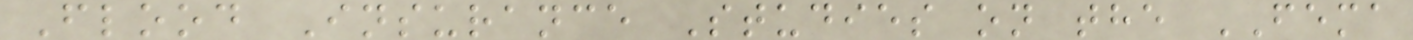Flood Insurance Studies on the FEMA
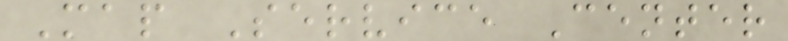Map Service Center
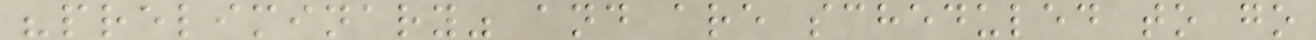"preliminary" and are scheduled to go
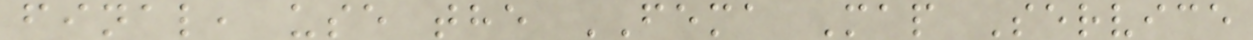final, use the FEMA Map Service
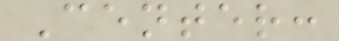Center:
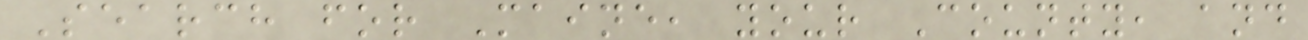Search for Maine, your County, and
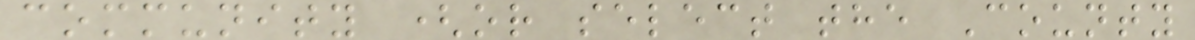community (or select the County
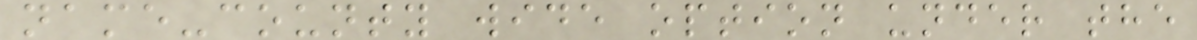name-county wide option under the
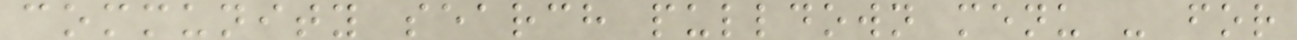community search pulldown menu - for
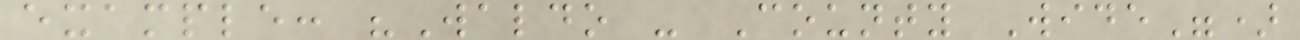example: "Waldo - County Wide")
